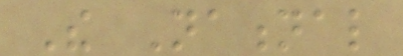The National
